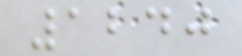1240
